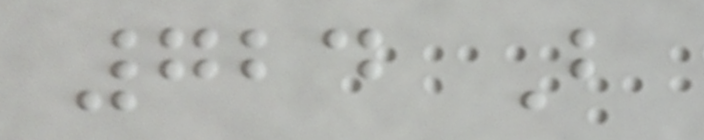724 B
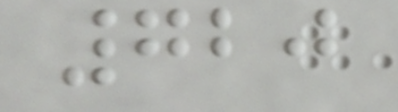720
